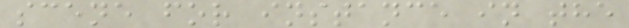scene for instance in the
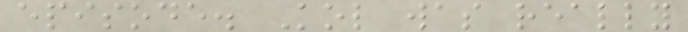episode. Kol was really
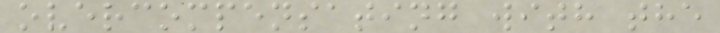overcompensating with the
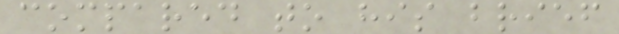compared to his brief
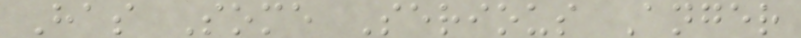Has Some Serious Anger
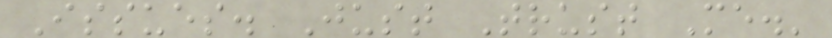Issues. Just Trust Me.'
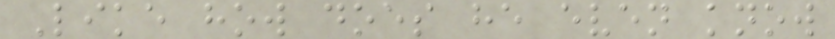Like how does he even know
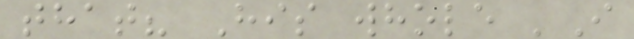that? His whole 'I
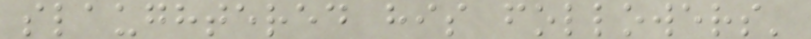slaughtered his followers'
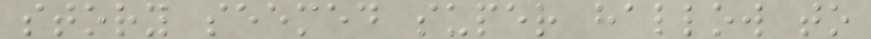story seemed super hallow to
